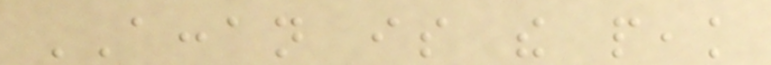ACCAN is the peak
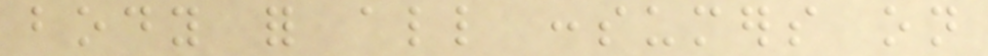body for all consumers on
